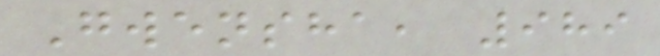Gwensha, 989
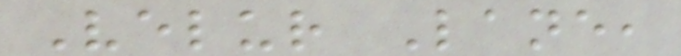Velur Lane,
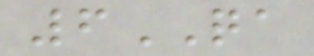6QA
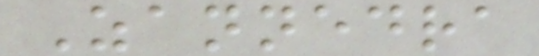Zannedra
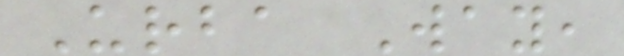Urba Way,
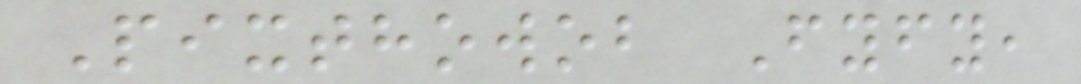Pixthowob Fyfy,
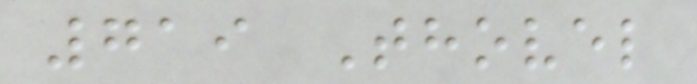719 Thovel
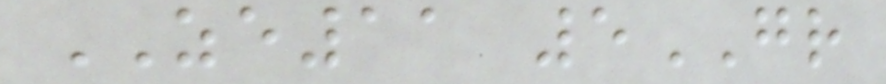ZE11 5GR
